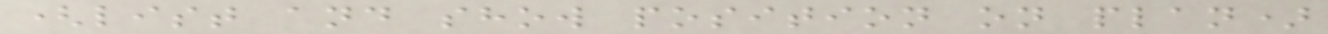(list and show position on plan)
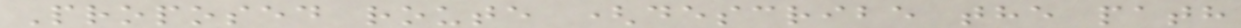Proposed route (describe the path
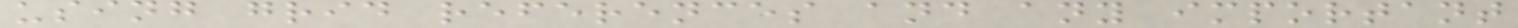using grid references and any important
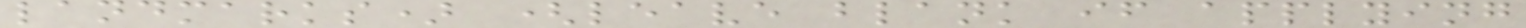landmarks) (leave blank if applying
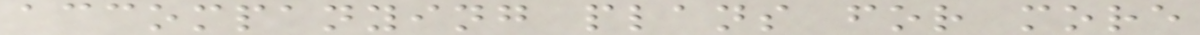accompanying plans for more
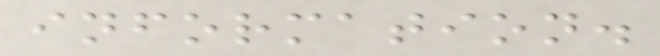information.
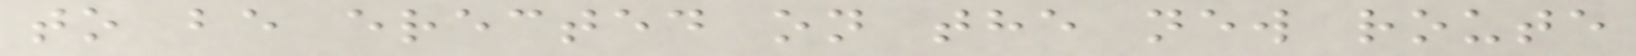to be erected on the new route
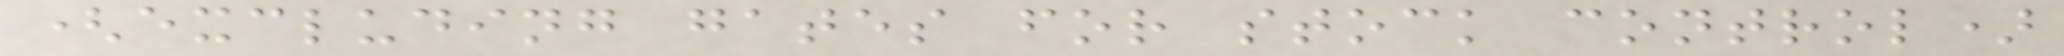(excluding gates for stock control)
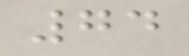74
